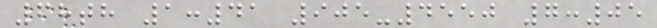68th 1:41 905-4550 7:05
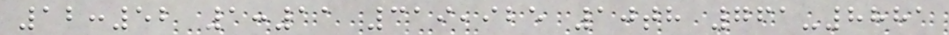12:52 1:11 319,925 10th 761-8881
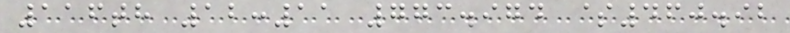116th 12:11 773.974 $460.92
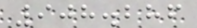908.286
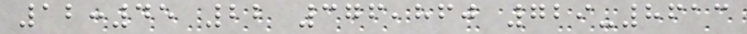12:45 22 376,860 729-8613
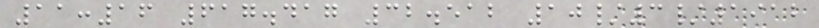11:16 617.417 32.512 10/3/1912
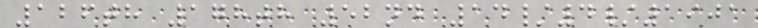126th 178th 52nd 14/4/1901
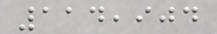114,904
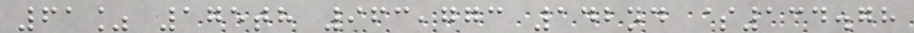61% 175th 963,773 142nd $134.78
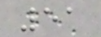51
